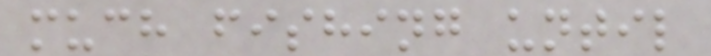much fishing until
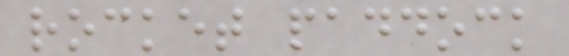rocket paddock
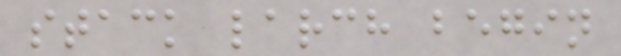stack larch begin
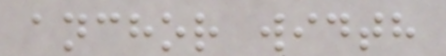anchor width
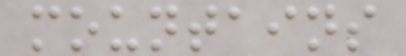mountains
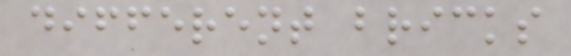different bricks
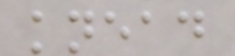knead
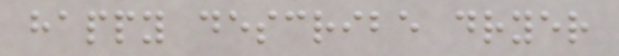happy describe dryer
